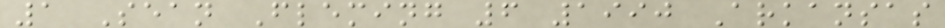1 Sean Fleming 6 1990 Arkansas
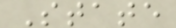State
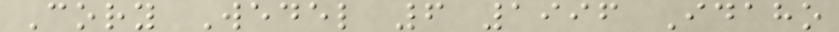Cory Wedel 6 1996 Idaho
